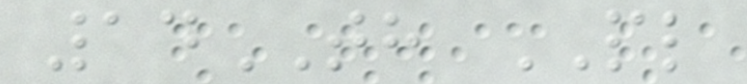14TH PL
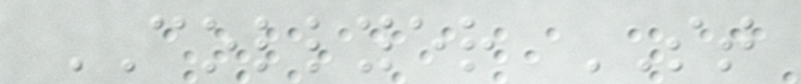COLLYER ST
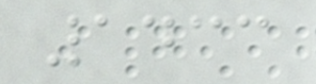1433
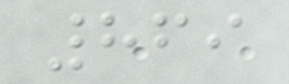869
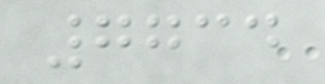7734
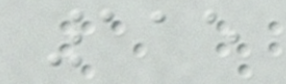115
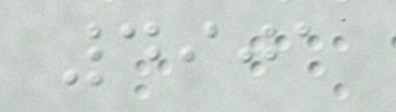4901
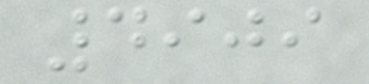4909
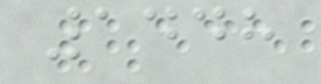1448
